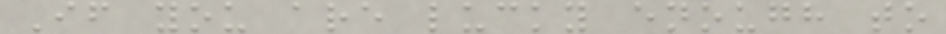If you are lucky enough to
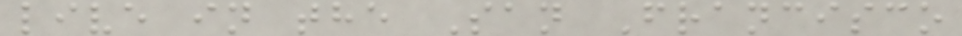live in the San Francisco
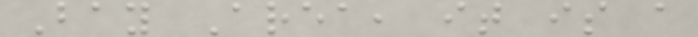Bay Area, it is a
